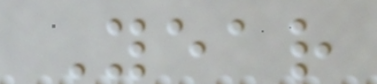Year
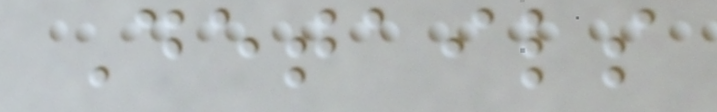Details
